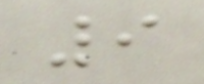9
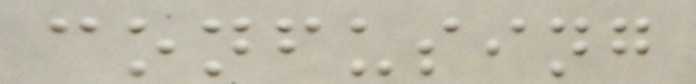confusing
